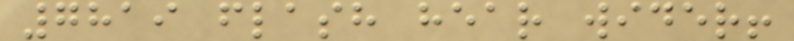7819 flash hear wider!
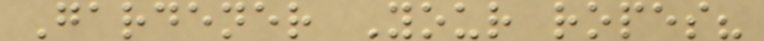Gardener Your ropes?
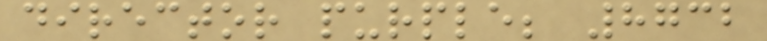director purple; 8732
